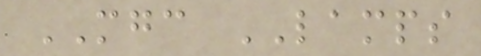MGC LAMPS
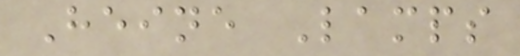Heine Lamps
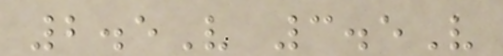2.5V 3.5V
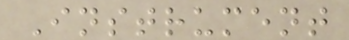Instrument
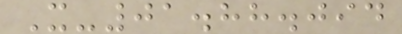X-01.88.094
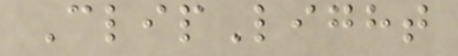ClipLight
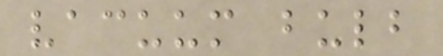vacuum bulb
